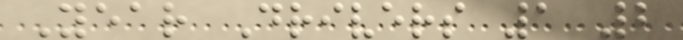Year Drivers 1 2
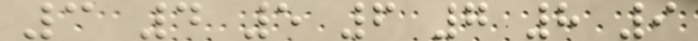3 4 5 6 7 8 9
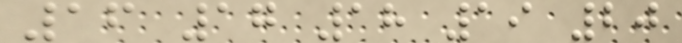16 17 18 19 20
